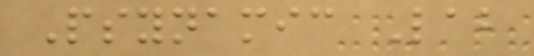Psynamic Lab
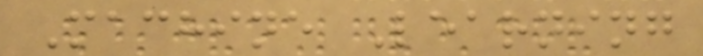Machine Learning
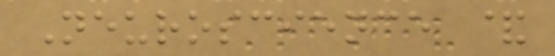Neuroscience &
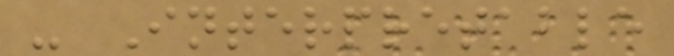- Interpretable
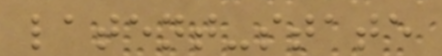latent-state
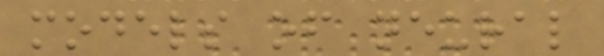models of neural
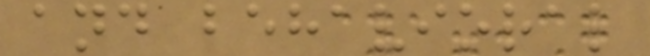and behavioral
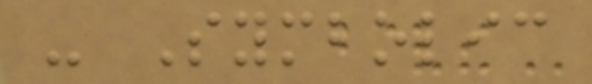- Symbolic
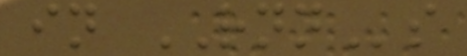in RNNs
